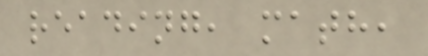reading, math,
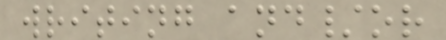writing and/or
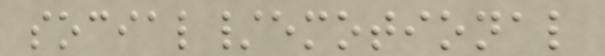social/emotional
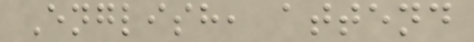English, attend
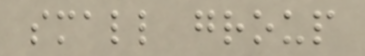small group
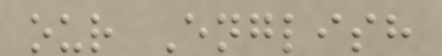our English
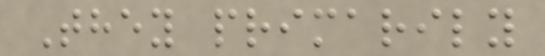They primarily
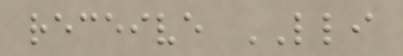receive LLI
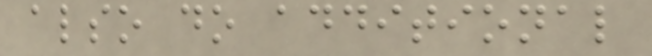also do additional
